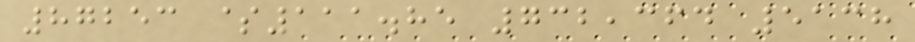87253 $111.85 732,364 5138
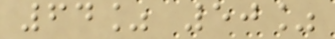64% 50%
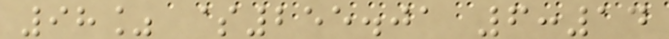98% $255.01 6:14
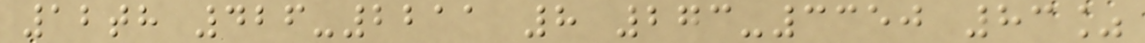12th 426-2211 8 273-3350 83%
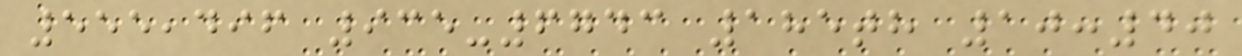555,496 935-6743 185th 10:40
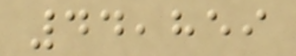44,859
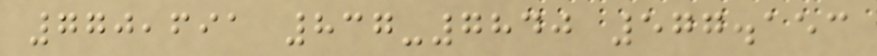770,691 837-7840 577.153
